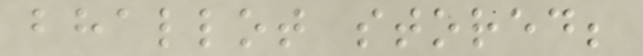bhallot stored;
